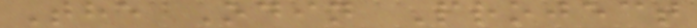The Odin Project
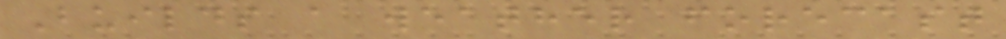Builds a weather forecast
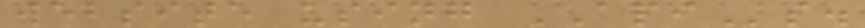website using APIs.
